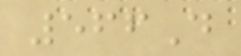566D
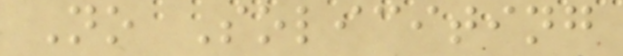No Soliciting
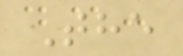The
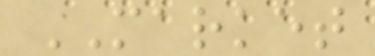MARKET
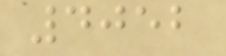4052
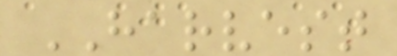HARVEST
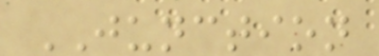JUNCTION
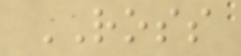ROSS
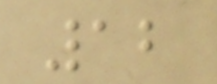12
